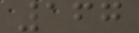167
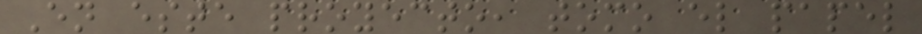En este proyecto, tomo el papel
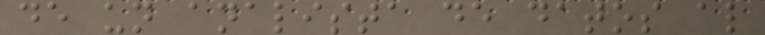de un analista de datos al
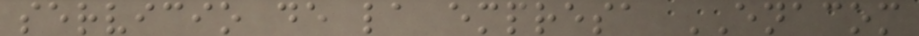servicio de la empresa ENACOM
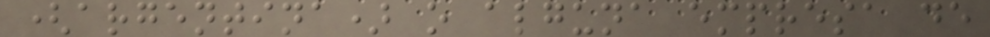(argentina) o alguna empresa de
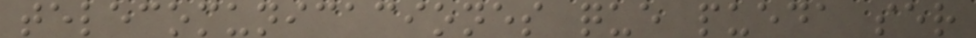telecomunicaciones que pueda ser
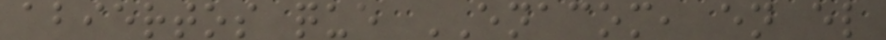abiertos que ENACOM, en el
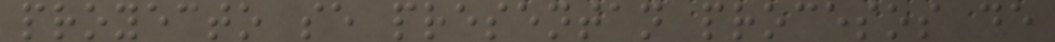proyecto se presentan procesos de
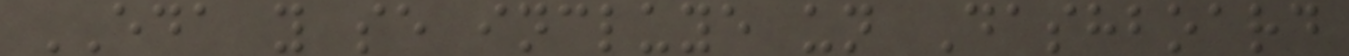EDA y se incluye un Dashboard
